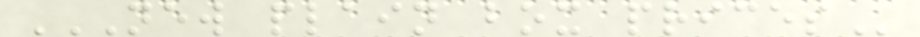NEW PLAIN BOX PRICES
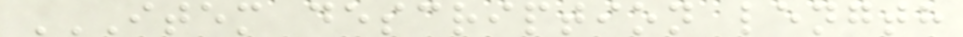ITEM DESCRIPTION LENGTH
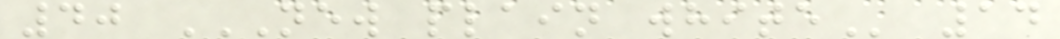40 NEW PLAIN WHITE 14
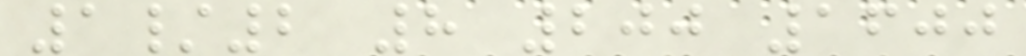1/2 8 200 1600
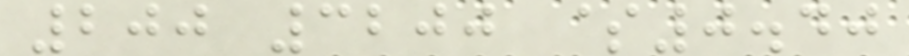200 3200 $0.40
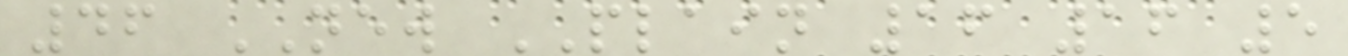46 NEW PLAIN 16 16 5
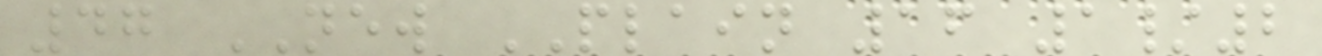47 NEW PLAIN 16 1/2
